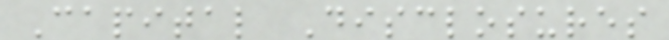Capital Disclosures
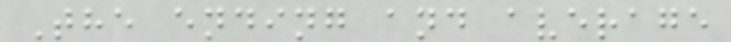The ending and average
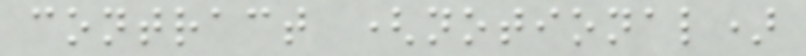contract (notional)
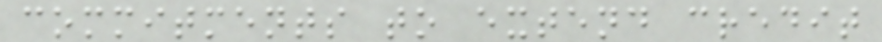commitments to extend credit
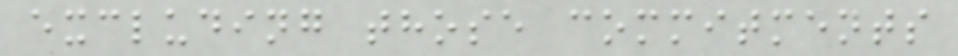excluding those commitments
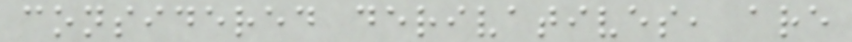considered derivatives, are
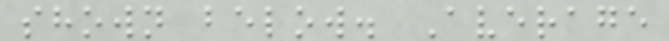shown below. Average
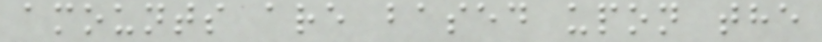amounts are based upon the
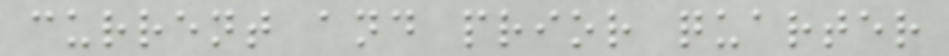current and prior quarter
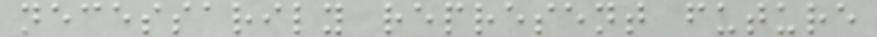necessarily represent future
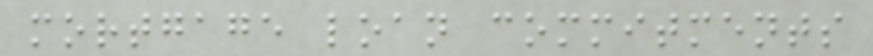mortgage loan commitments
